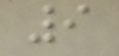9
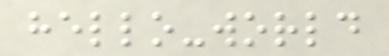hello-world
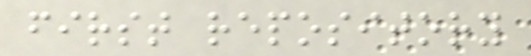first repository
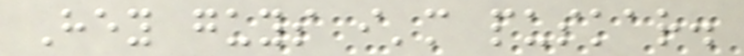Hey guys i'm puskar.
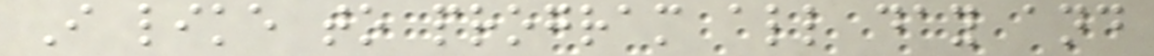I like to program all day and
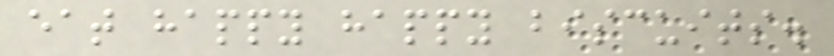eat happy happy biscuits.
